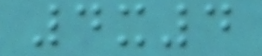4x4
